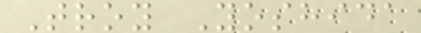Troy Yoshida
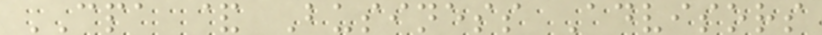CPA & Business Advisors
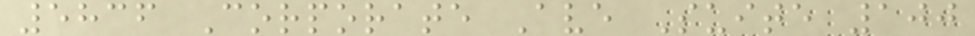5836 Corporate Ave Suite 100
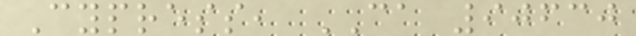Cypress, CA 90630
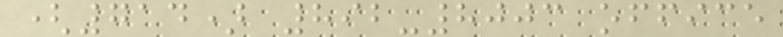(714) 892-8003 office
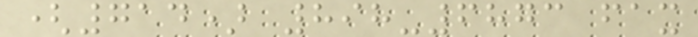(714) 898-6873 fax
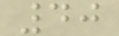40
